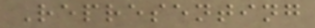Representing
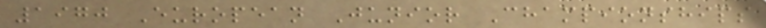1970 European Junior Championships
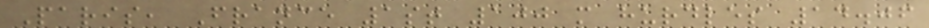Paris, France 1st 100 m hurdles 14.06
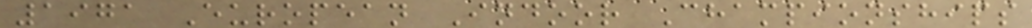1971 European Indoor Championships
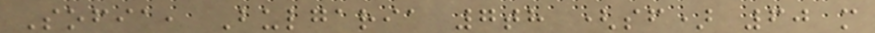Sofia, Bulgaria 7th (sf) 60 m
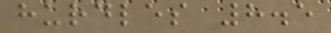hurdles 8.5
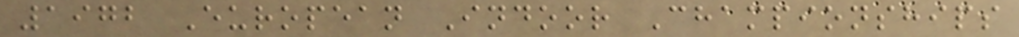1972 European Indoor Championships
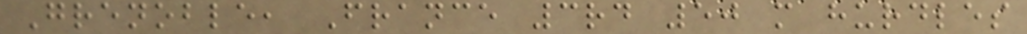Grenoble, France 3rd 50 m hurdles
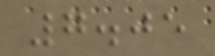7.05
